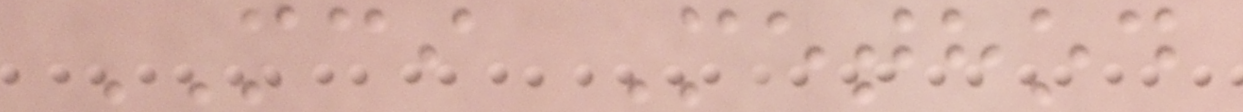MCI Method
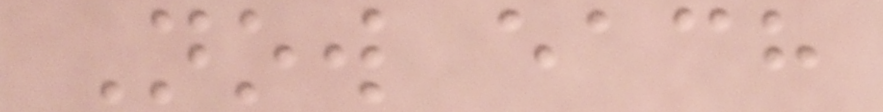Now each
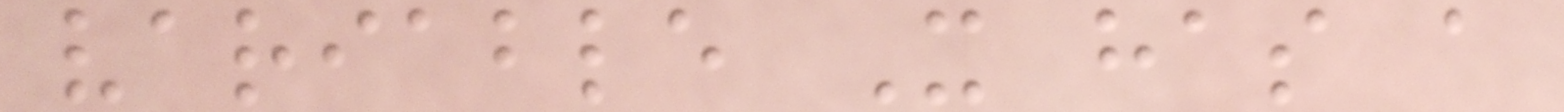variable X has a
